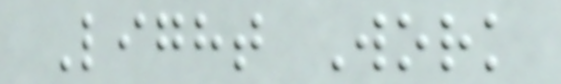Light Work
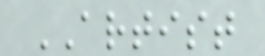ARTIST
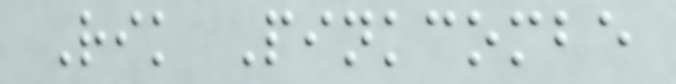Rik Pinkcombe
